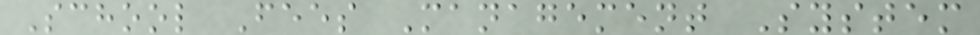School Fees Management System
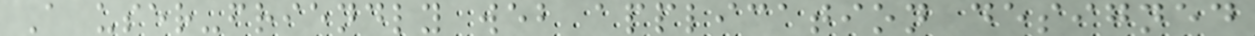A user-friendly web application designed
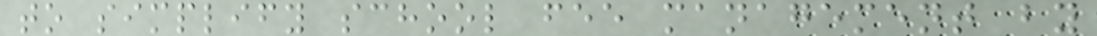to simplify school fee management by
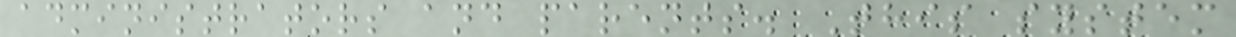administrators and parents. This system
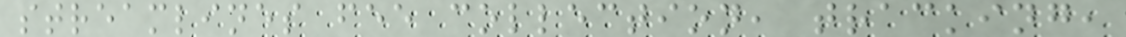streamlines fee collection, tracking,
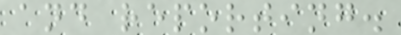and reporting.
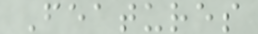Features
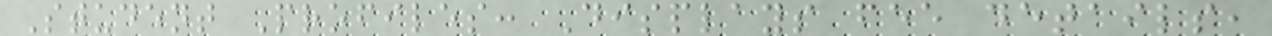Student Profiles: Displays fee details,
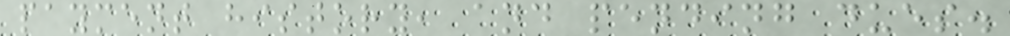payment history, and pending dues.
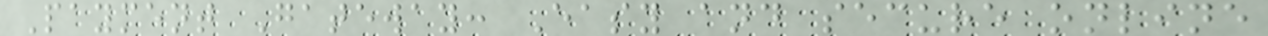Payment Gateway: Easy and secure online
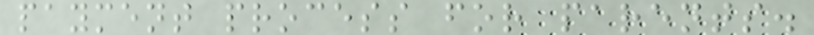payment process for parents.
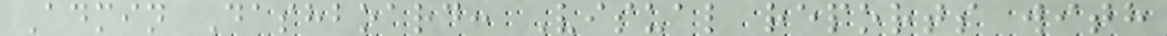Admin Dashboard: Visual reports with
